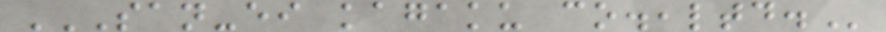SAN-EI KAGAKU CO.,LTD.
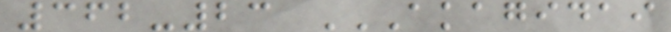362-23 AKAGIDAI
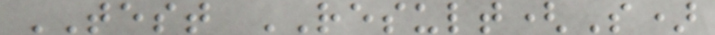TEST RESULT(S)
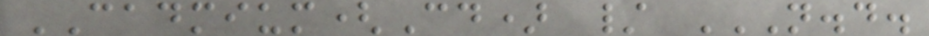CADMIUM(Cd) / N.D.
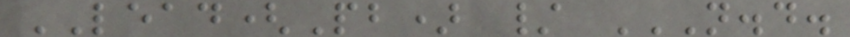LEAD(Pb) / N.D.
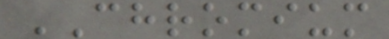CHROMIUM
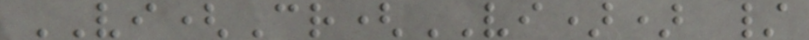VI(Cr(VI)) /
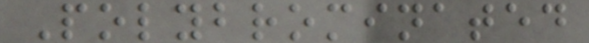Polybrominated
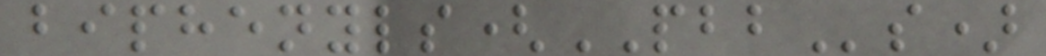biphenyls(PBBs)
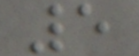5
